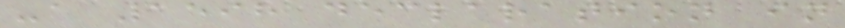-a 1598 declaration in
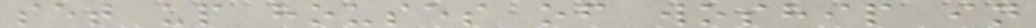set up houses of woship in
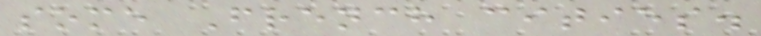some French cities.
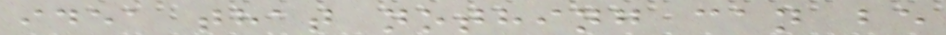idea that nothing can be
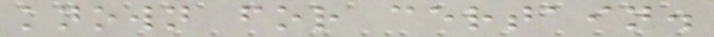known for certain.
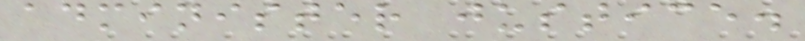administer justice.
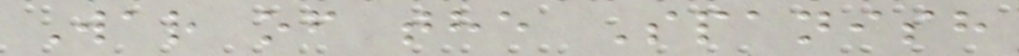War of the Spanish
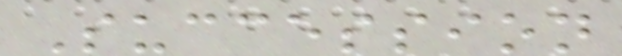Succession
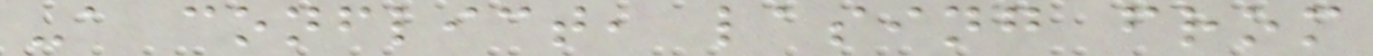-a conflict, lasing from
